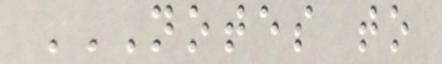NOTES TO
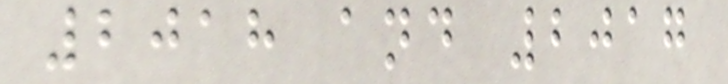2018 and 2017
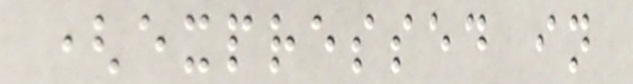(expressed in
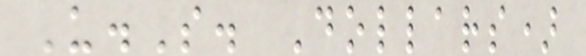U.S. Dollars)
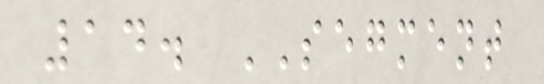14. SEGMENT
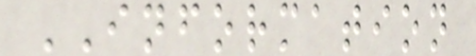INFORMATION
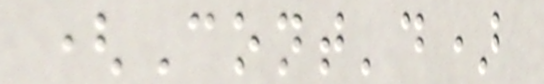(Cont'd)
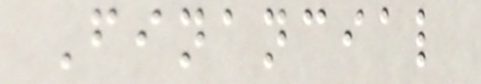Financial
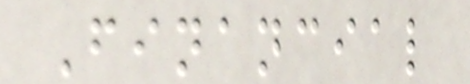Financial
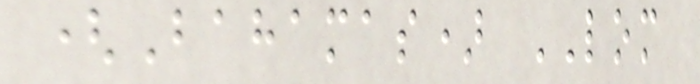(Bahamas) LOM
